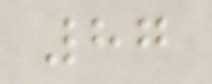87
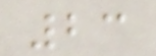23
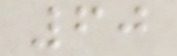60
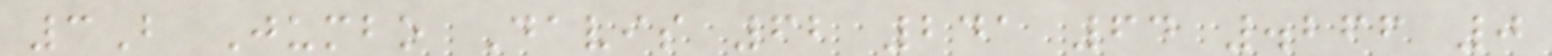3B Jumbo Davis 62 241 64 .266 0
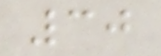30
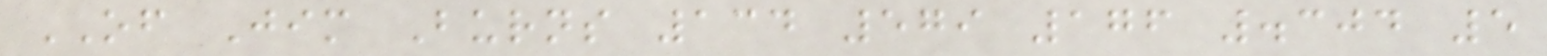OF Jim Burns 134 579 176 .304 5
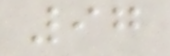97
